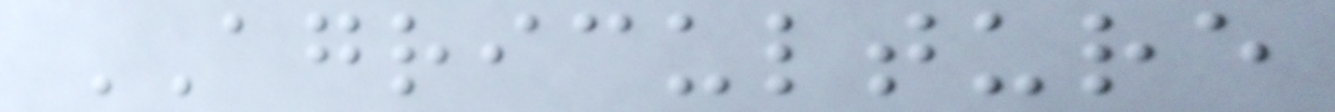AGRICULTURE
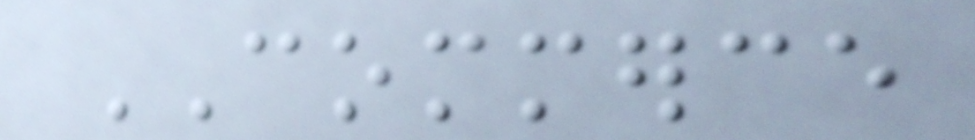COMMERCE
